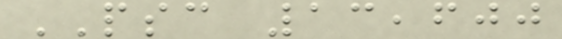PSC 13,600
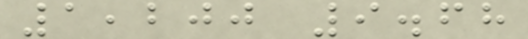1,200 9.68
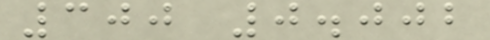300 0.002
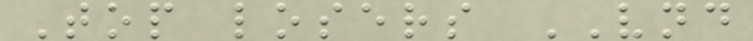Top losers VND
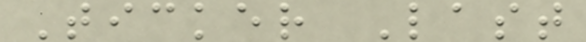Ticker Last
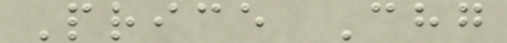Price Chg
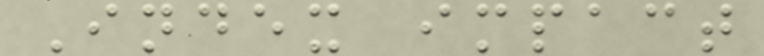Index impact
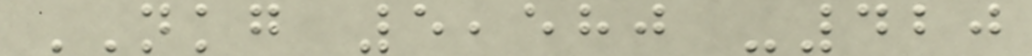NKG 5,580 -420
